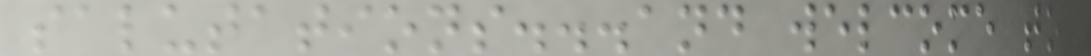salutations...and welcome to
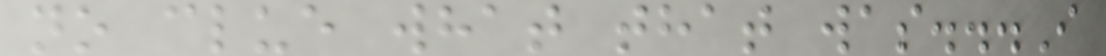no clue what that was...I
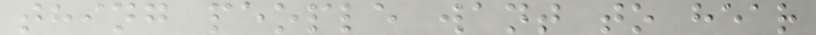thing people want to hear
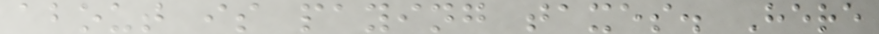about is paying taxes. Here
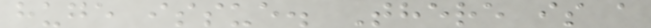huge issue. There is a
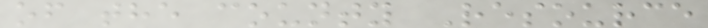of the county Resource
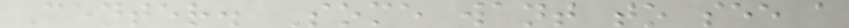Center. Some want to see a
